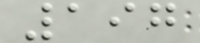197
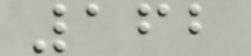162
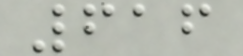616
